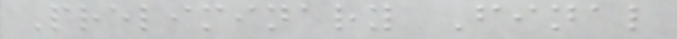Preliminary Final
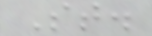St.
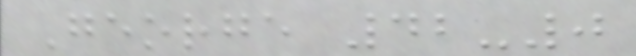George 42-0
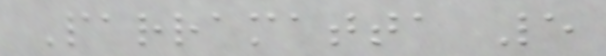Parramatta 5
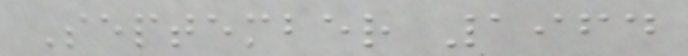September 1964
